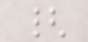{
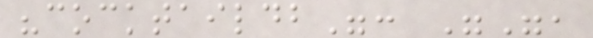"cocktaildb": "",
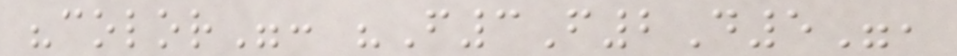"color": "F3F2D5",
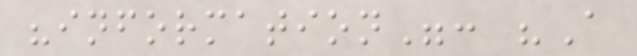"information": "A
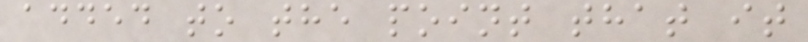added to the point that it
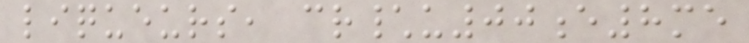liqueurs, cr\u00e8me
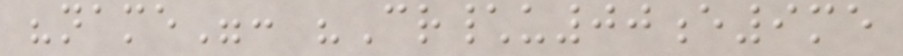"name": "Cr\u00e9me
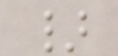}
